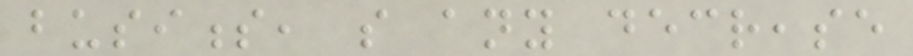business, so any decrease
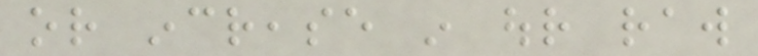or increase in our raw
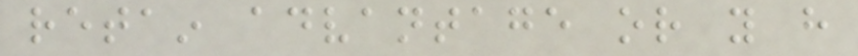retain advantage or you have
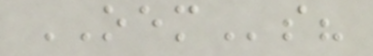OEMs?
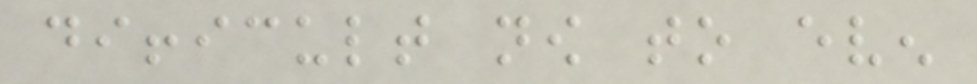difficult now to even
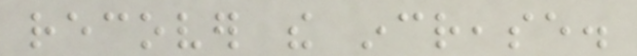recover the increase.
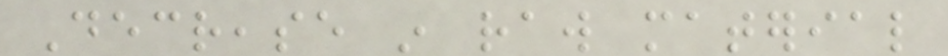Decrease in raw material
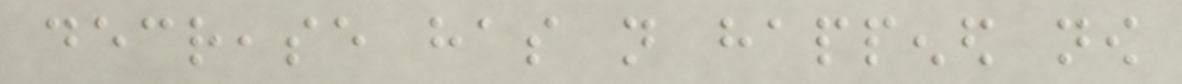decrease has not happened now
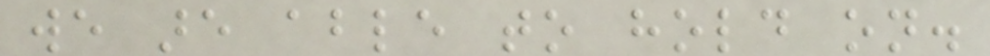we are able to hold on.
